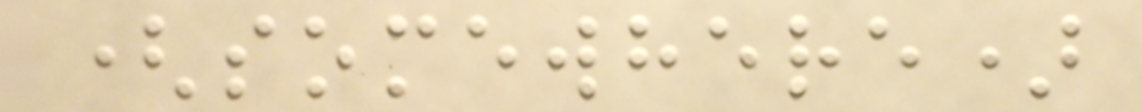(somewhere)
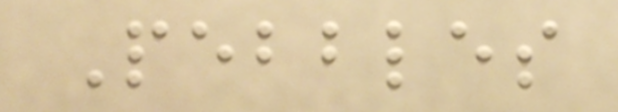Pebbles
